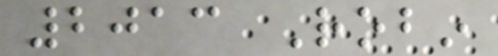2013 Robin
